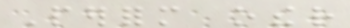Perform other
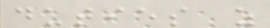duties as
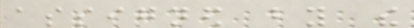assigned by the
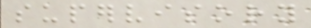supervisory
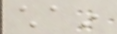chain
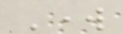Work
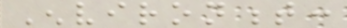Environment:
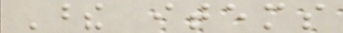These items
